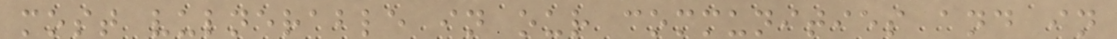most vulnerable in our communities and in
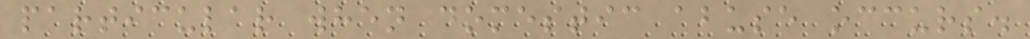particular when domestic abuse occurs.
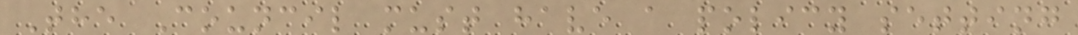The Council must have a policy setting
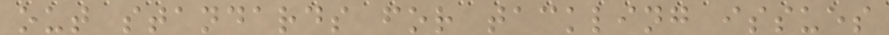out standards for tackling issues
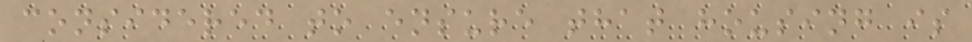considered to ensure that housing is
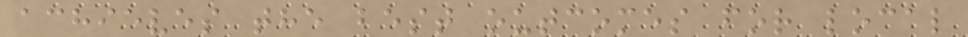achieves the best outcomes for local
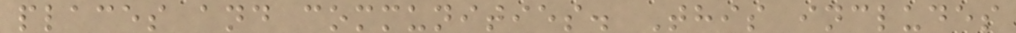places and communities. This includes
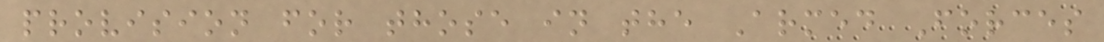provision for those in the Armed Forces
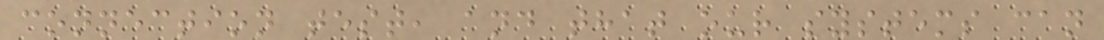connection test, and that our systems can
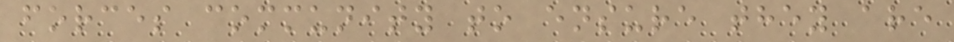forces community to ensure they are
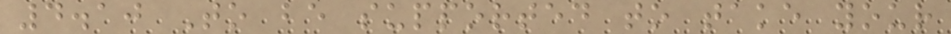4.10 To be supported to take your
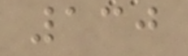130
